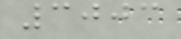3003
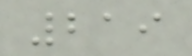219
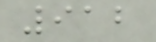912
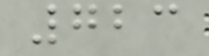723
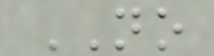NO
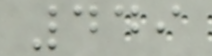449
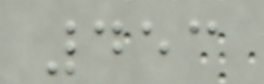453
